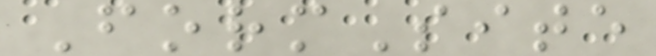FormSite
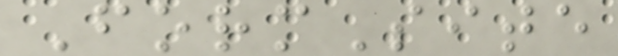FormSite
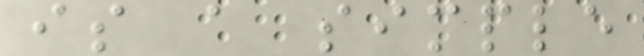is a simple
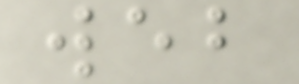web
